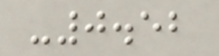-0.52
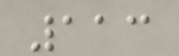113
